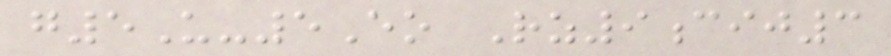g5U-5Eo Rz9cij3
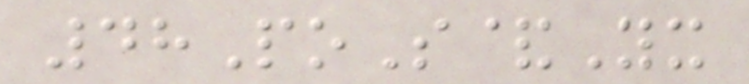48PoS&Yx
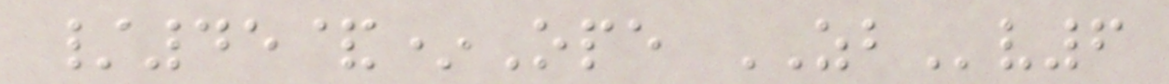/45&*Ope ZBv6
